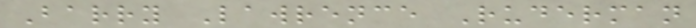Barry Lawrence Ruderman
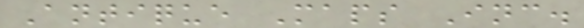Antique Maps Inc.
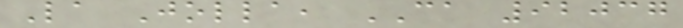La Jolla, CA 92037
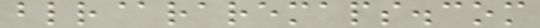blr@raremaps.com
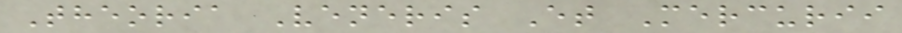Theoria Veneris Et Mercurii
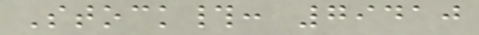Stock#: 79410
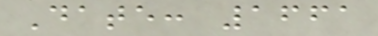Date: 1661
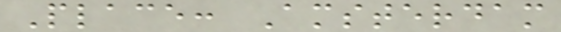Place: Amsterdam
